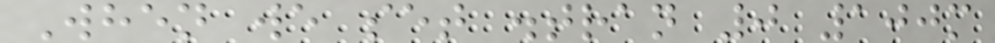When we set .tran 0 100m
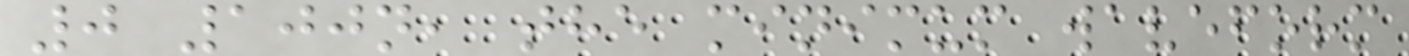0 100n, the minimum waveform
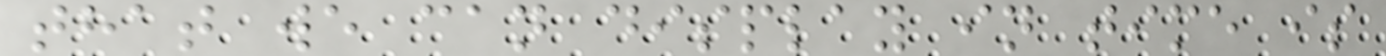that we can display in time is
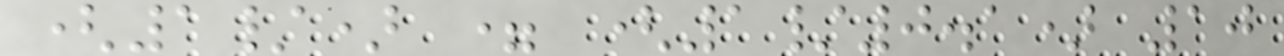(1/) = (1/0.1) 10
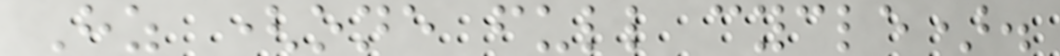Hz (one full cycle).
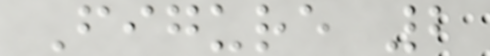Figure 2
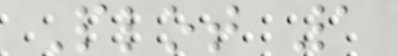Plot 1
